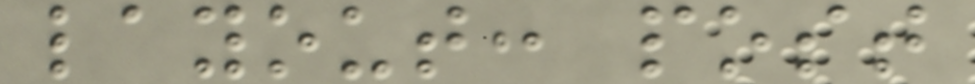layout: post
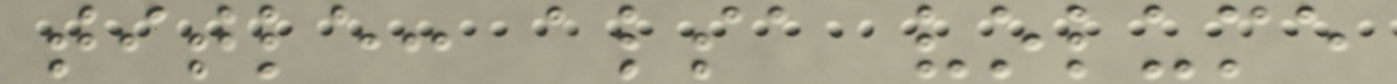title: alsa volume
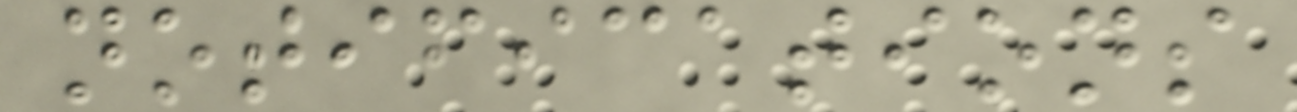notifications
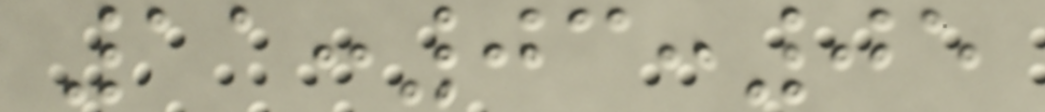11:03:05
